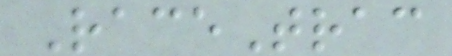RaceTrac
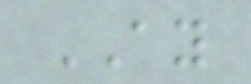AY
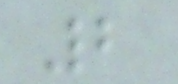2
